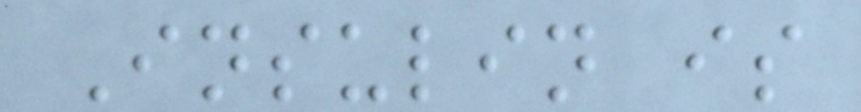Insulin is
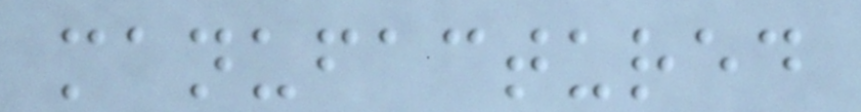manufactured
